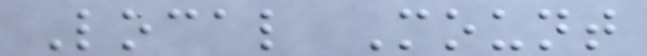Local Mount
